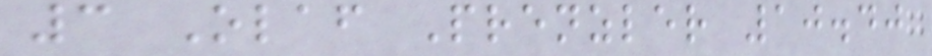3 Olaf Prenzler 10.40
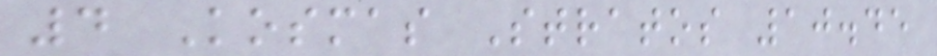4 Kosmas Stratos 10.45
